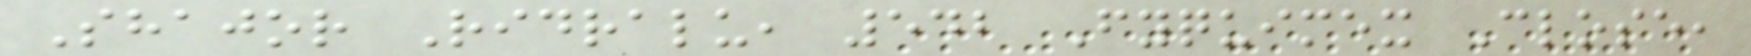Shajor Ridralu, 542 Fyquimex Close,
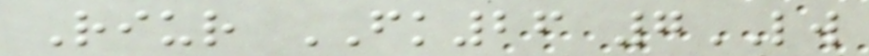Riur FK26 7LW
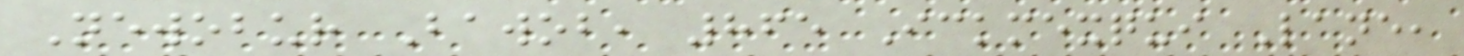Newobur Bawob, 865 Ickmexqui Lane,
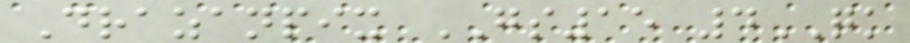Drazanpix GS15 4QK
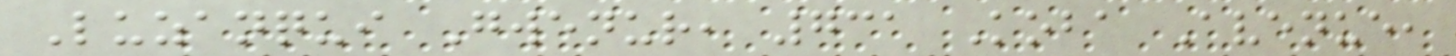Luzanqui Gwenur, 731 Koba Avenue,
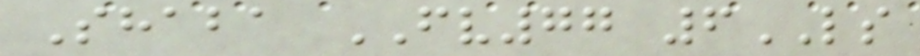Shaba FV77 6LS
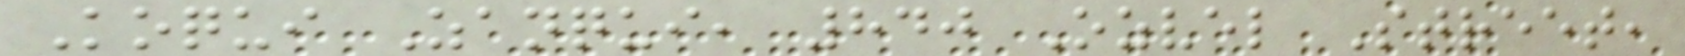Koqui Zanqui, 840 Ozvel Street,
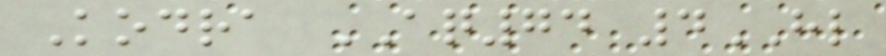Kodra AQ74 4HL
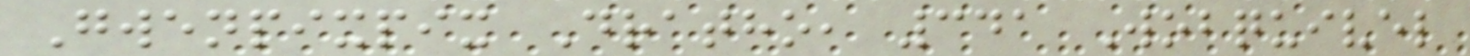Gwenpixpix Dratho, 341 Wobquivel
